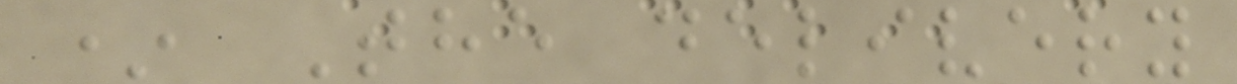* The delivery
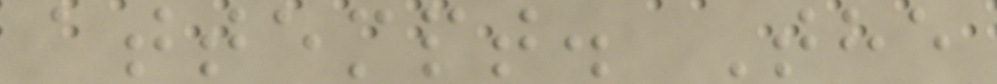attempt. The
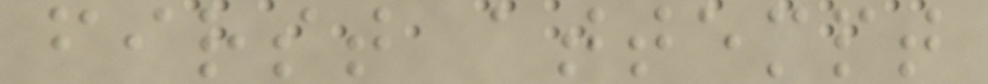first attempt
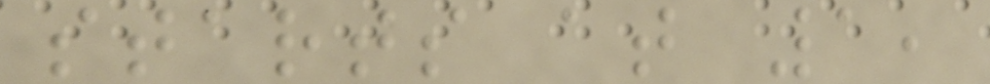starts at 1,
